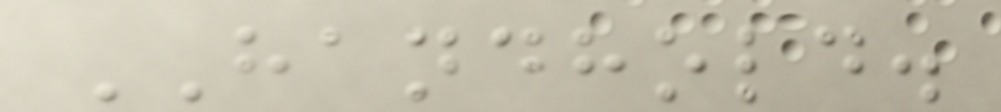HANDHOLD.
